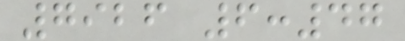7926 6:47
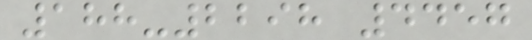188-2298 4457
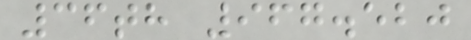36th 967.520
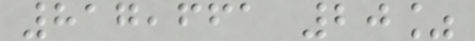817,661 20%
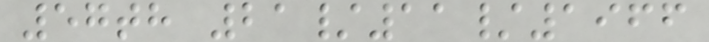57th 21/11/1966
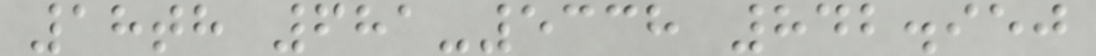18th 681-5338 842.950
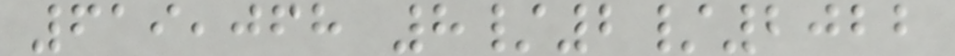619,068 8/2/2022
